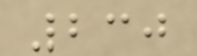230
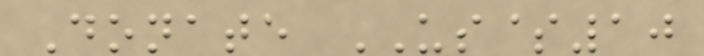Donate US$10
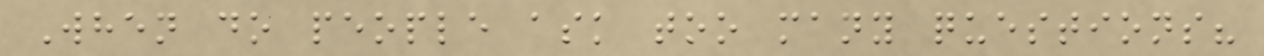When do people ask too many questions?
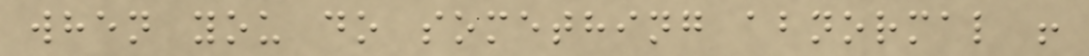when you do something abnormal !
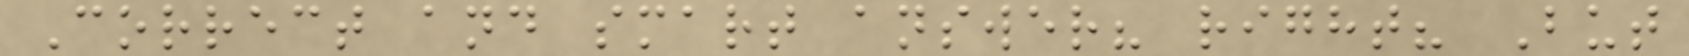Correct and smart answer? right? But
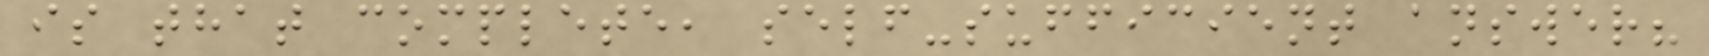is that complete, self-sufficient answer?
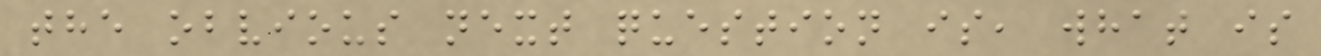the obvious next question is, what is
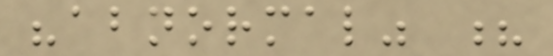"abnormal" ?
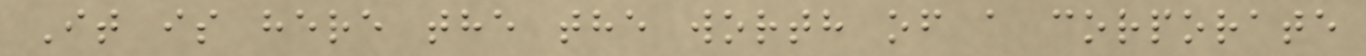It is here the the worth of a corporate
